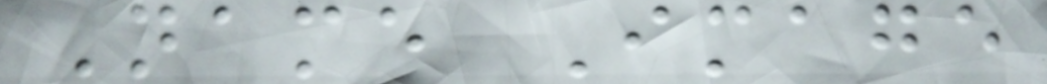Name Image
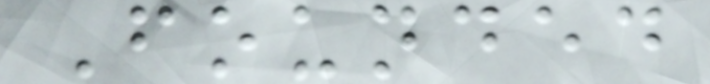Founded
